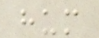hum
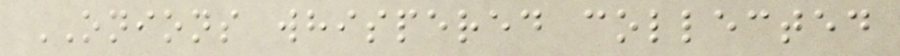ONIONS whispered collected
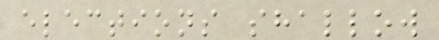elections shallow
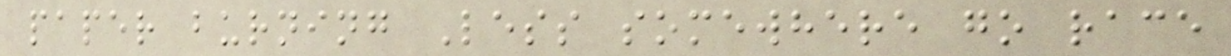paper burning Less somewhere go race
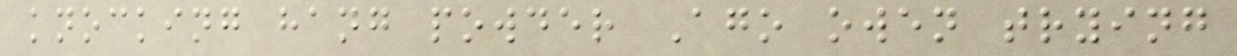knocking hang powder Ago owen trying
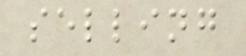selling
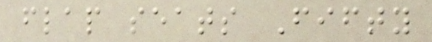flap seats Fifty
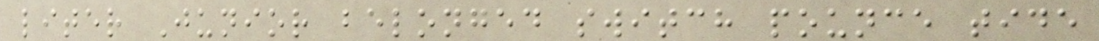liter Junior belonged switch pounce tide
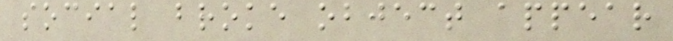social broke object appear
